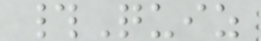#Quiz
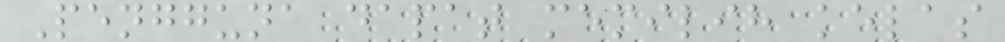Pengguna dapat memilih kelas
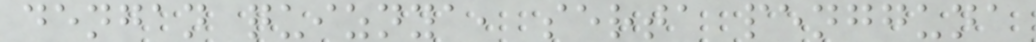dengan quiznya, serta pengguna
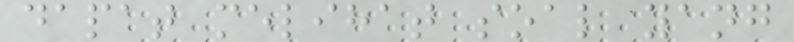dapat melihat soal yang
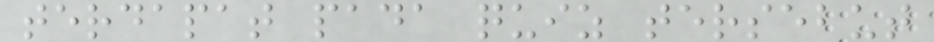terdapat pada quiz tersebut
